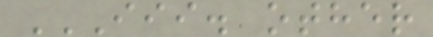III. OTHER
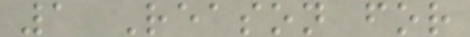1 Reason for
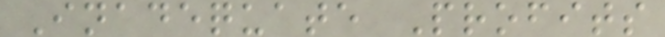Inadequate Profits
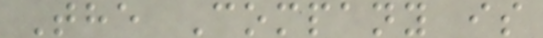The Company is
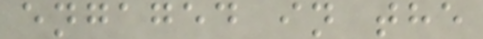engaged in the
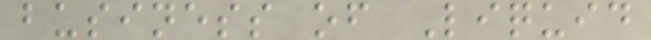business of Liquid
